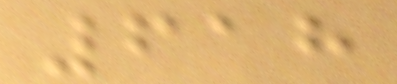618
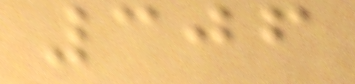306
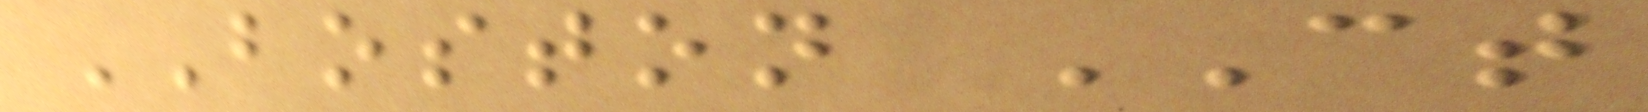BOSTON CT
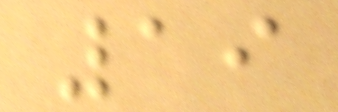19
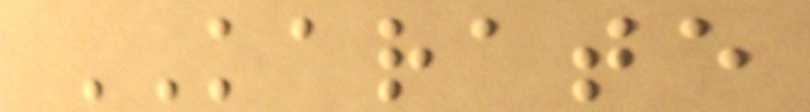KARATE
